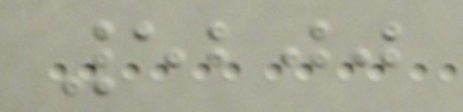5200
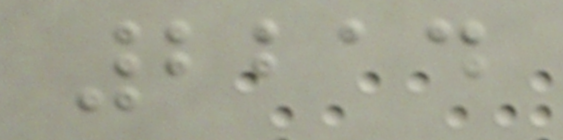2214
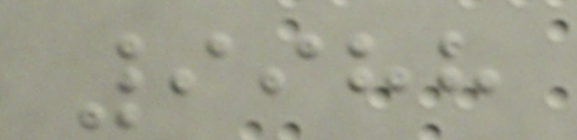9988
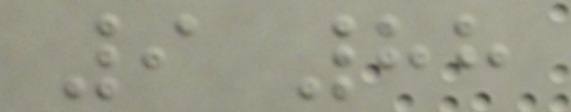9 88
